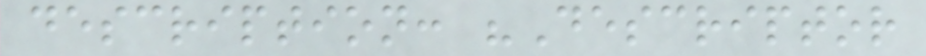description: "Descriptor
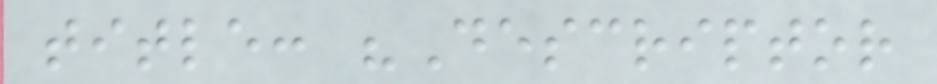title: "Descriptor
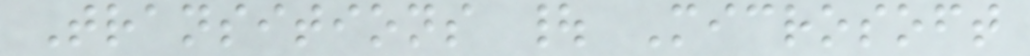Transitions | Microsoft
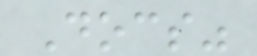Docs"
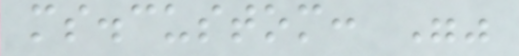ms.custom: ""
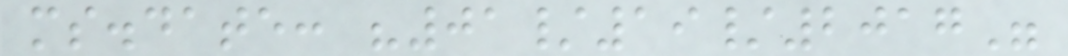ms.date: "01/19/2017"
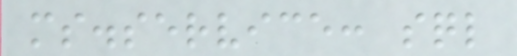ms.service: sql
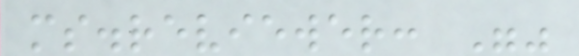ms.reviewer: ""
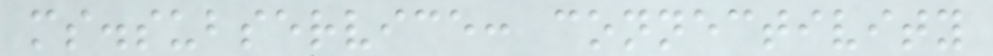ms.subservice: connectivity
